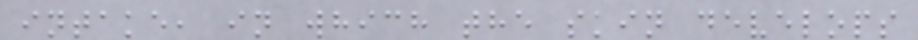intake, in which the skin develops
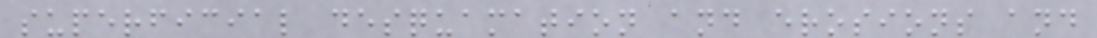superficial desquamation and erosions and
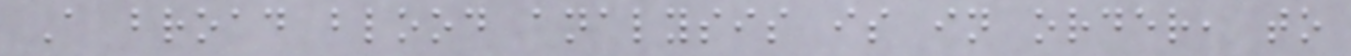A broad blood analysis is in order, to
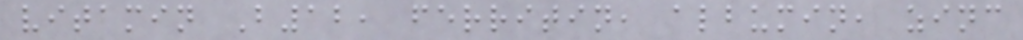vitamin B12, ferritin, albumin, zinc
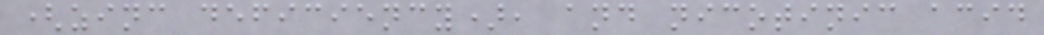(zinc deficiency), and nicotinic acid
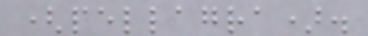(pellagra).
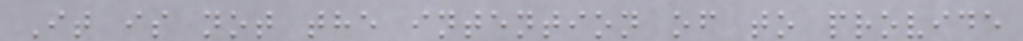It is not the intention of to provide
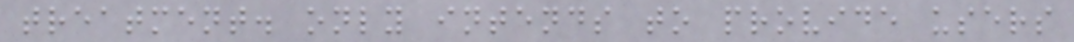treatment. only intends to provide users
